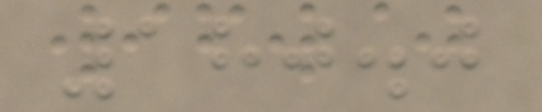180.0
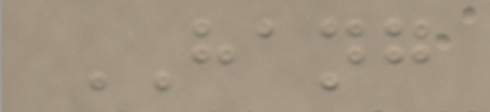HANG
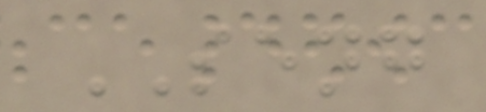SENG
